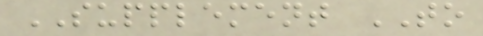SUPPLEMENT TO
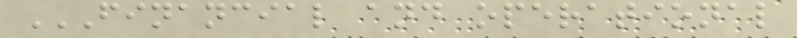FINANCIAL AND OPERATIONAL
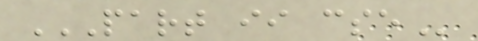PART II CSE
